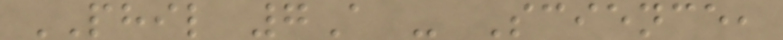PHIL 7A - Science,
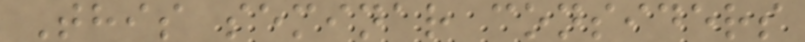This seminar considers
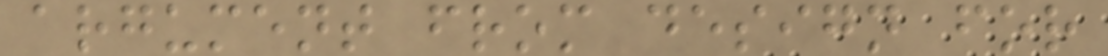argument from design for
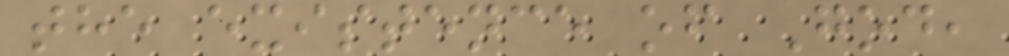the existence of God,
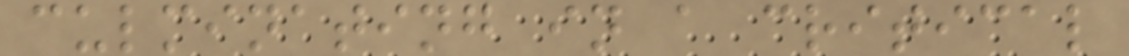culminating in a critical
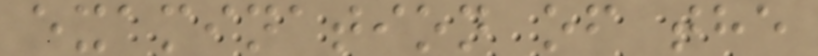examination of the
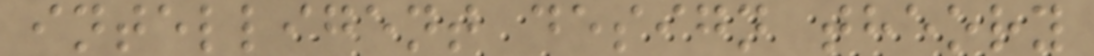intelligent design theory
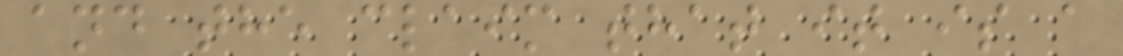and the claim that it is a
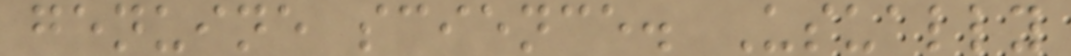genuine science. Usually
